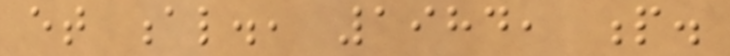et al., 1984, p.
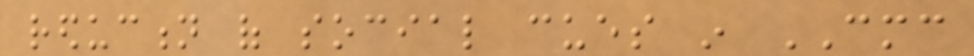reduction of social cues in CMC
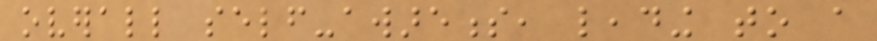overall self-awareness, leading to a
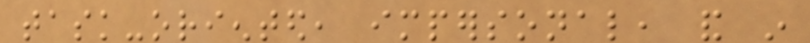task-oriented, impersonal, and in
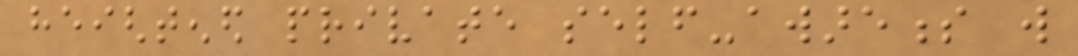heightened private self-awareness will
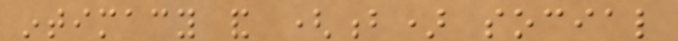intimacy and (b) social
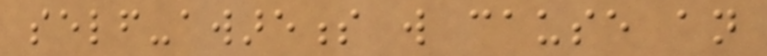self-awareness will cause an
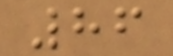86
